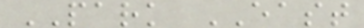PARK EAST
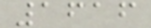1616
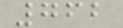762
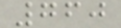760
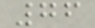76
